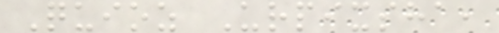Quioz Urpixsha,
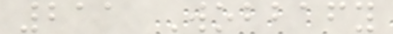211 Wobbafy
